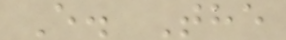E. The
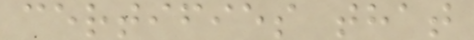certifies that
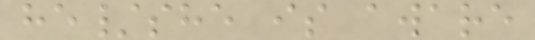he/she is aware
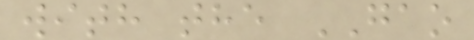with the GAO
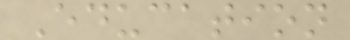Education
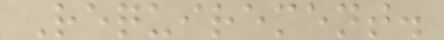Requirement.
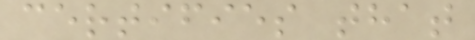certifies that
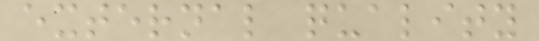external quality
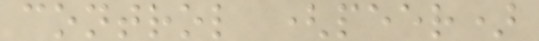control (peer)
